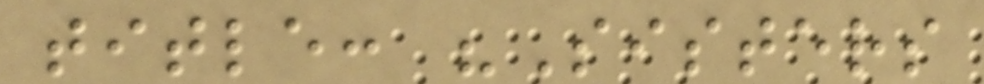title: "Sisters
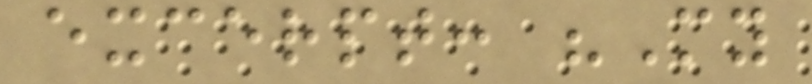excerpt: "My
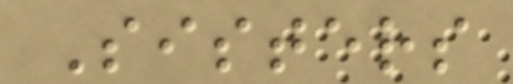Sisters
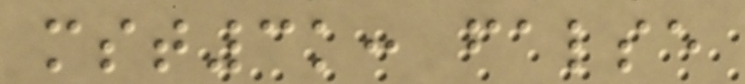mst3k: false
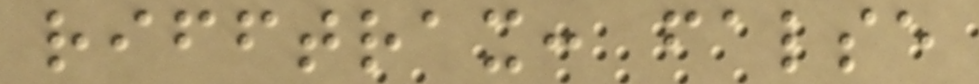rifftrax: false
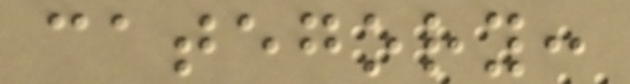category:
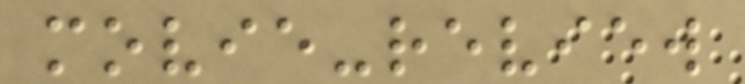movie-review
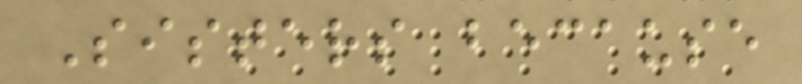Sisters because
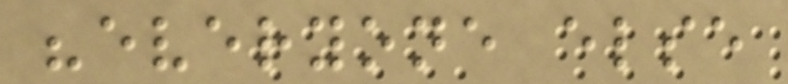"everyone else
